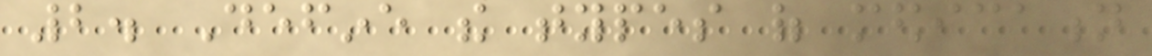2. Define the types of medication
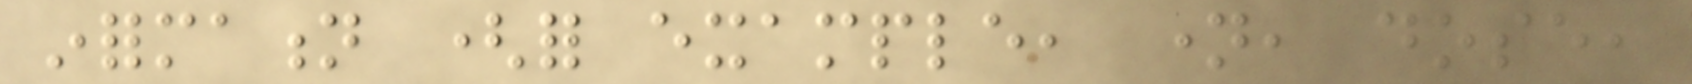information (for example, name, dose,
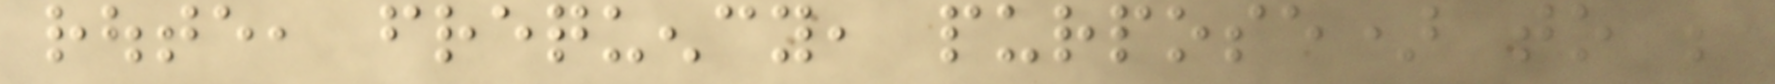route, frequency, purpose) to be
